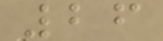26
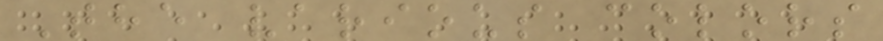The various colors
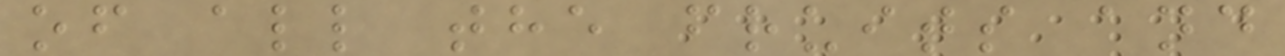of all the fruits and
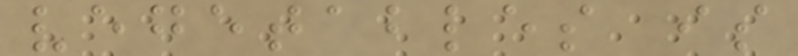vegetables is
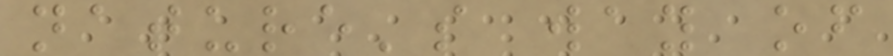nature's way of
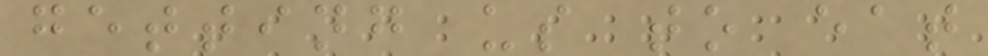getting us to eat
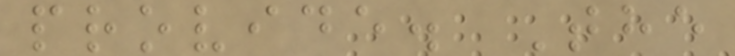provide. The
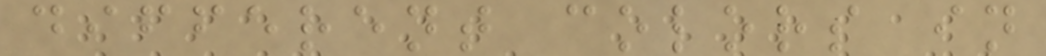different colors in
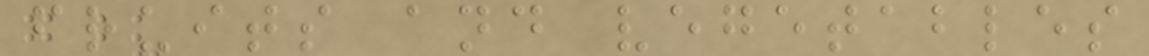fruits and vegetables
